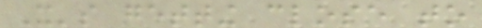It's getting close to
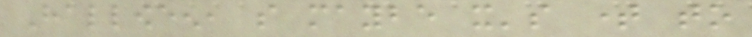Halloween, so maybe it's time to
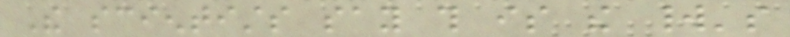The scientists say this is the world's
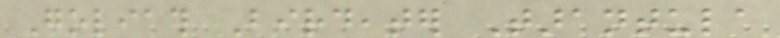Goliath Birdeater Tarantula
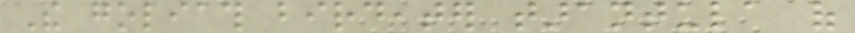The goliath birdeater tarantula of
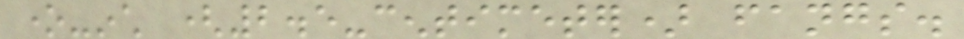one-inch (2.5-centimeter) fangs.
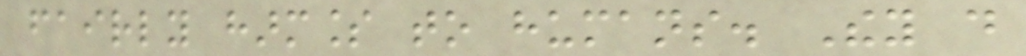fairly harmless to humans. They do
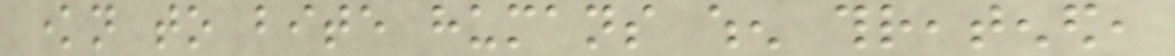known to bite humans when threatened,
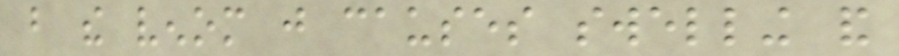but the venom just causes swelling and
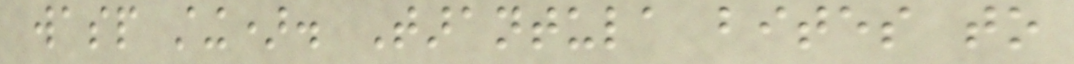wasp sting). Tarantula bites to
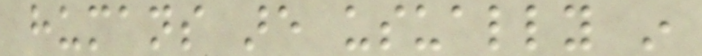humans are usually in
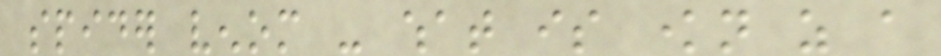spider venom - what is known as a
